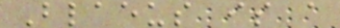Blaeus is a
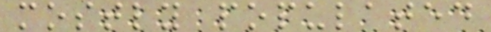mostly populated
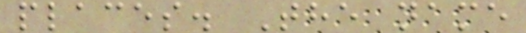places. The name
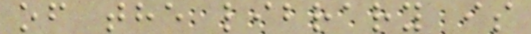of the library is
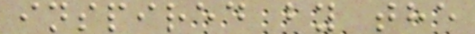inspired by the
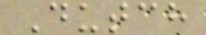Dutch
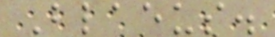Blaeus.
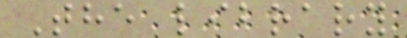The library
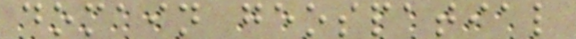domain geospatial
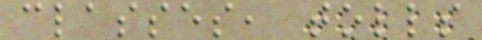classes, tolls
